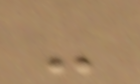-
